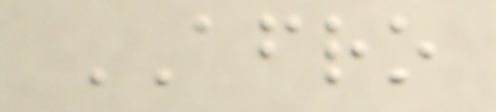AFRO
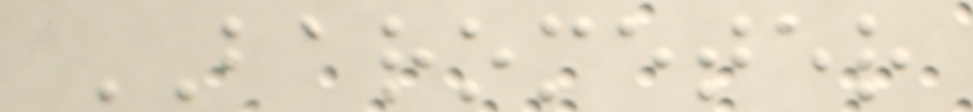BAROMETER
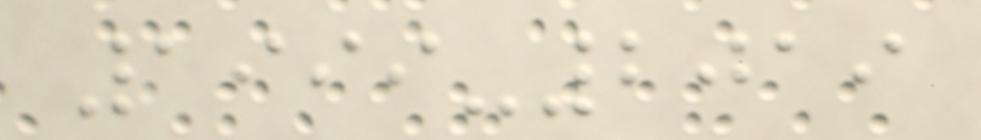1999-2019
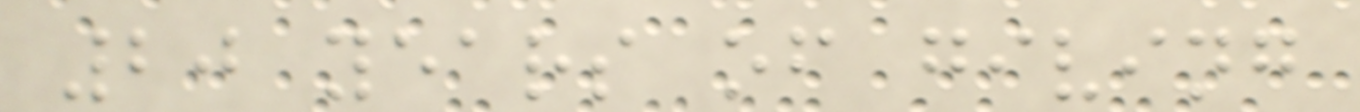20 years of giving
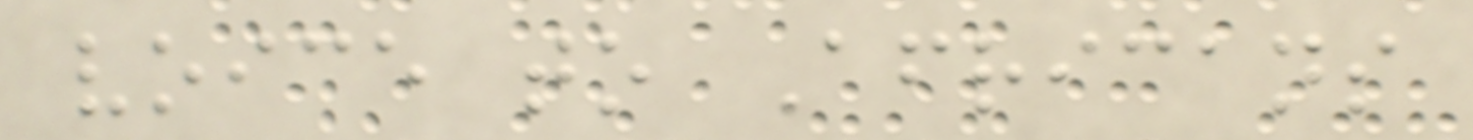voice to Africans
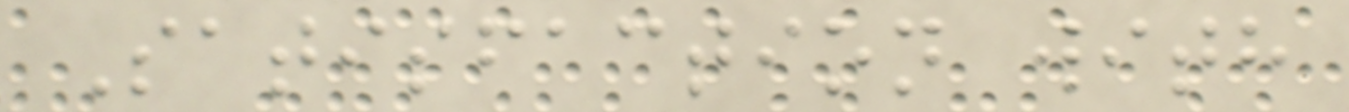Satisfaction with
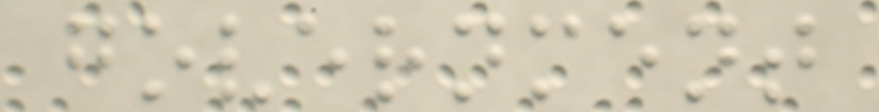government
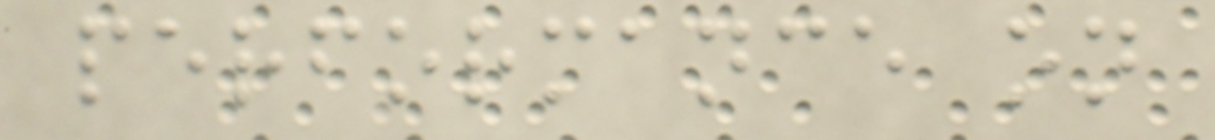performance on
